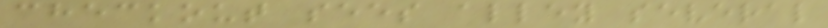checkout sees alley several
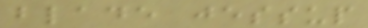blade jessup
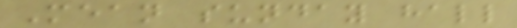Mean sunday hall
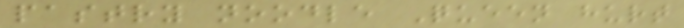pastry noodle Queen hurt
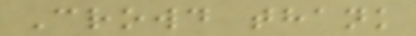Crowd thank
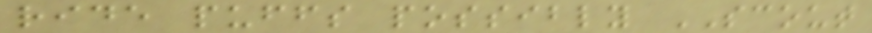ride puffs possibly SCOUT
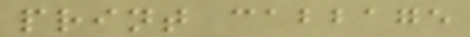print cabbage
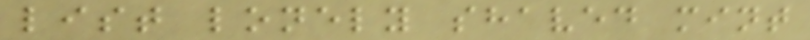list lonely shaved mint
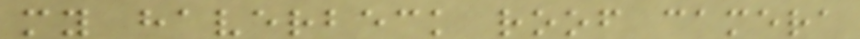my haverbeck roof camera
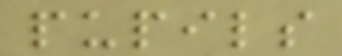pupils
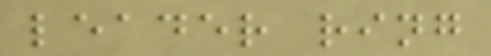leader ring
